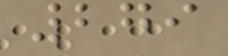279
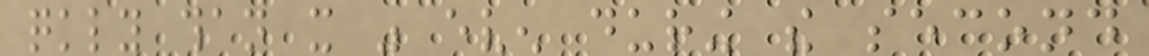quickly than it was even during the second
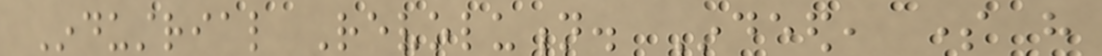Industrial Revolution. Indeed, some have
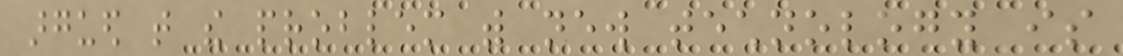argued that the problem with new technology is
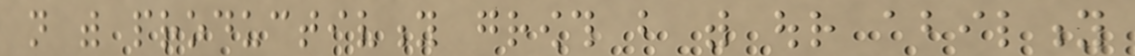not with productivity growth but with our ability
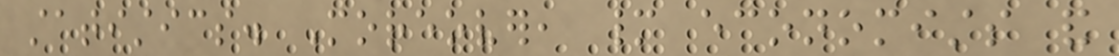statistics. Moreover, many economists and
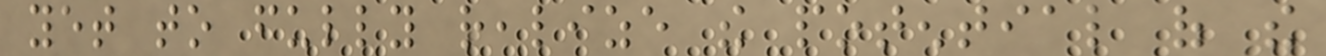yet to fully realize the potential of the
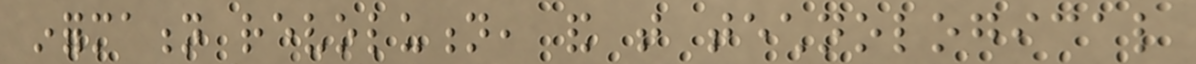information revolution, and that technological
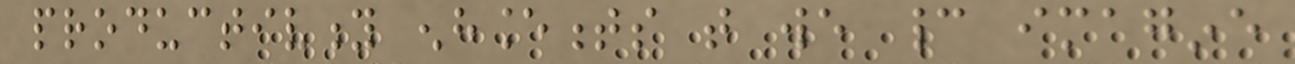productivity enhancements that we cannot imagine
